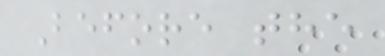Before the
